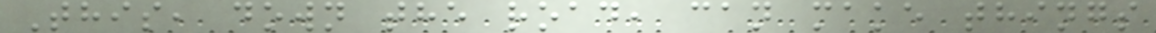This, down the road, can make things
